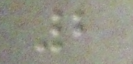2
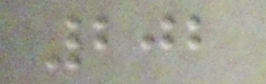202
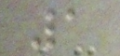1
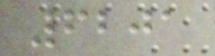6201
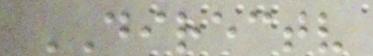DIRECTV
